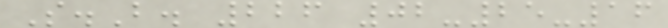S.B. 226 02-25-16
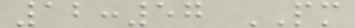12:57 PM
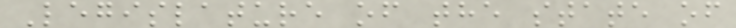Legislature of the state of
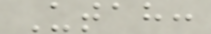Utah:
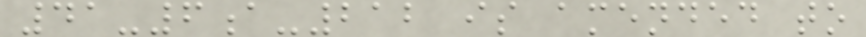41-6a-212 is amended to
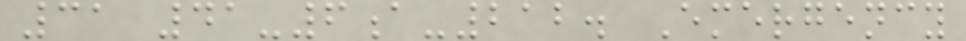31 41-6a-212. Emergency
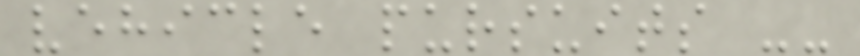vehicle pursuits --
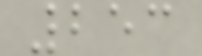253
